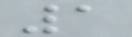1
